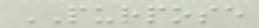PURPOSE
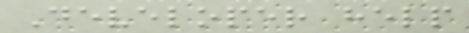Developer help
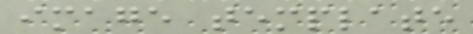image template
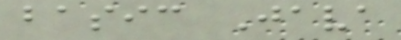basic Java
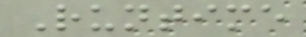Runtime
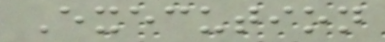Execution
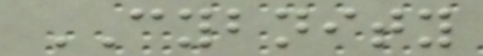CYBNITY
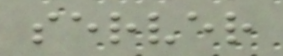server
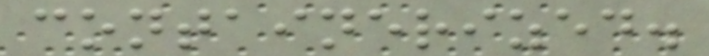containerized.
